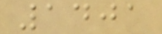1401
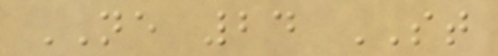NE 24 ST
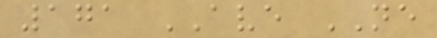171 AVE NE
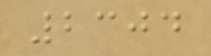2304
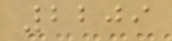2209
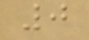0
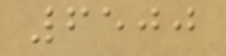6500
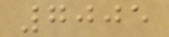7005
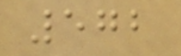572
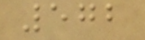572
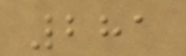281
